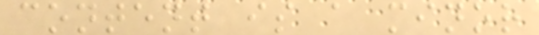content is a minor
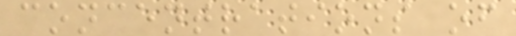concentrations of
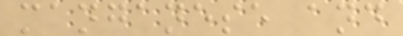manganese and
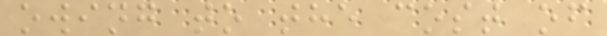owing to the cost of
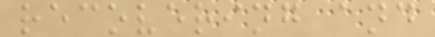recovering and
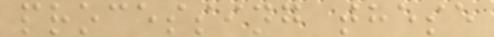processing these
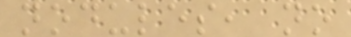nodules, no
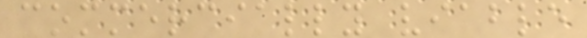commercially viable
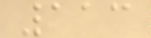113
